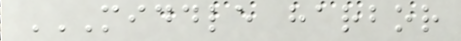MIDDLE HARBOR
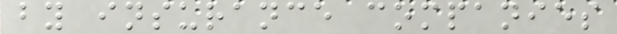by insurance companies
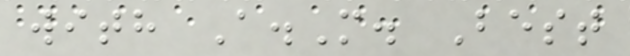with A.M. Best
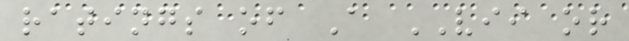ratings of A VII or
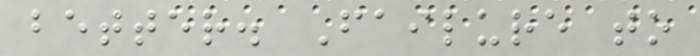better. Failure to
